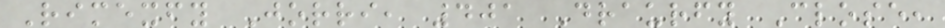Rimexfy Jorri, 401 Draurfy Close,
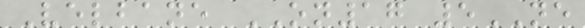Velbane ON17 5NE
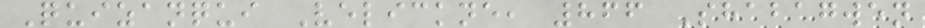Quizanqui Velickne, 866 Shabagwen
